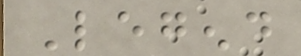Legend
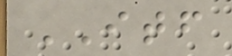ITF
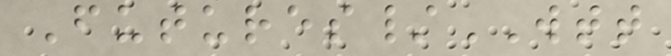Futures/WTT
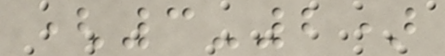(3-2)
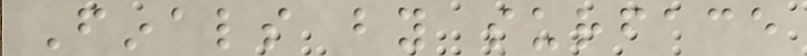Finals by surface
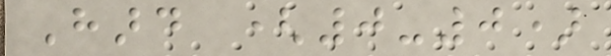Hard (0-0)
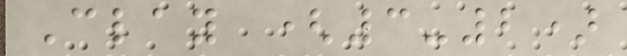Clay (3-2)
